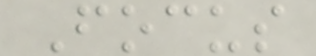Focus
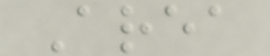Area
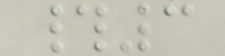#3
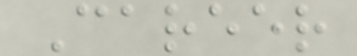Career
